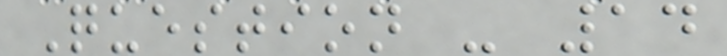Question - 14
